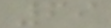69
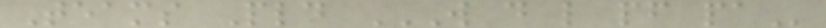Teams Pld W D L PF PA
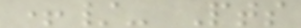+/- Pts
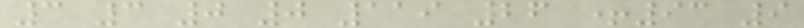3 3 0 0 119 26 +93 9
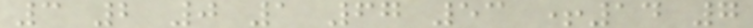3 2 0 1 67 53 +14 7
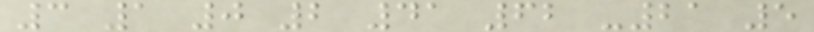3 1 0 2 41 62 -21 5
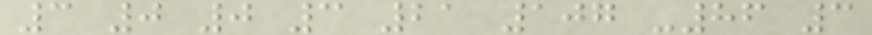3 0 0 3 21 107 -86 3
